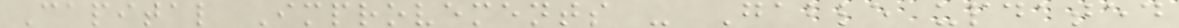Capital Improvements - Gable updated
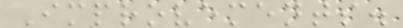Improvements.
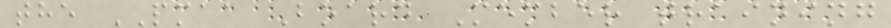the PMAA Board Member training
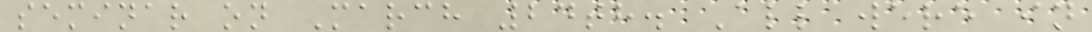seminar on March 24th. All were in
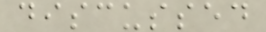discussed
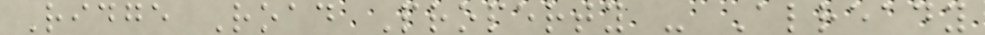Ridge Road Property - Already
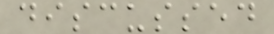discussed
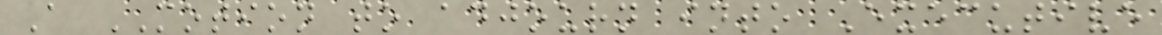A MOTION to adjourn into Executive
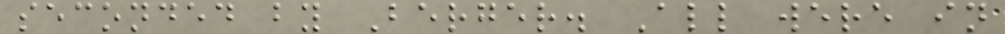seconded by Berger. All were in
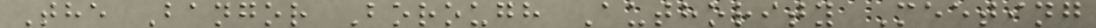The Bangor Borough Authority Meeting
